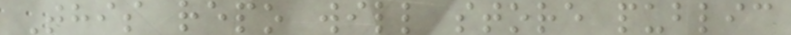This repo will store public
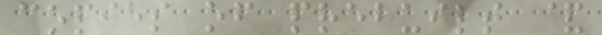copies of prebuilt &
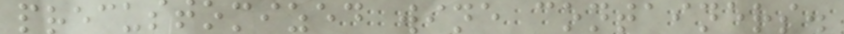precustomized wine containers.
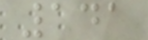141
